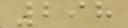298
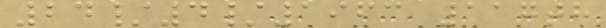24/4/1963 117th
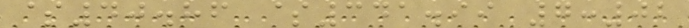$40.86 $341.99 7:02
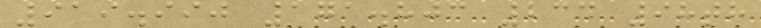919.990 171.803 234 98th
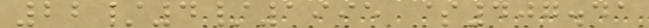22/4/1995 $407.41
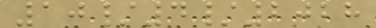10/4/2028
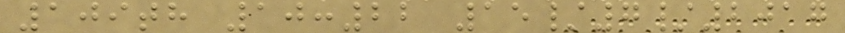109th 10:22 15/7/2017
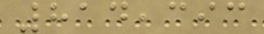814,393
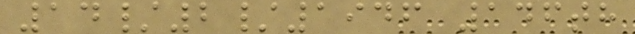14/2/1946 146th
